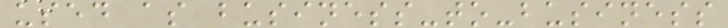used as business-to-business
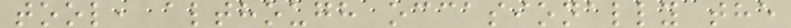tool, although occasionally the
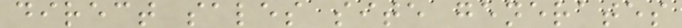direct sales site generates
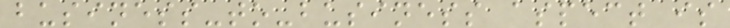business-to-business aspect is
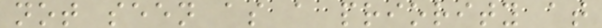not seen as a priority at
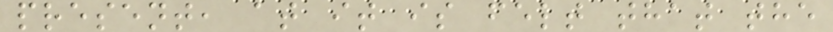present, at it is felt that the
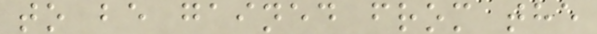to be gained from the
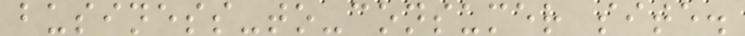business-to-consumer site.
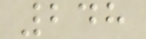248
